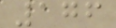176
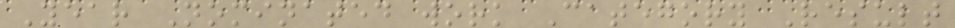Year Nominated work Category Result
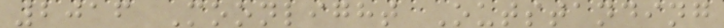2016 Moonlight Outstanding
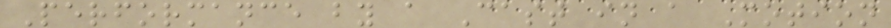Performance by a Cast in a Motion
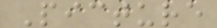Picture
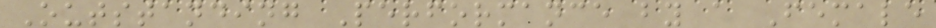Outstanding Performance by a Female
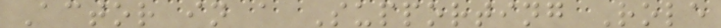Actor in a Supporting Role
